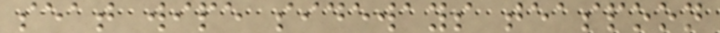seat wipe sideways teaspoon
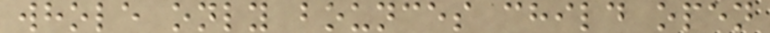whole only bounces child open
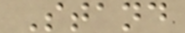Stand
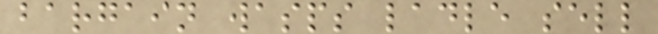bargain wasps ladle sell
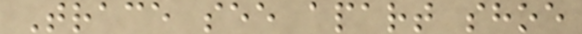Trace see apart shoe
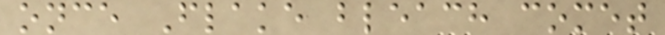once Flake bleach comet
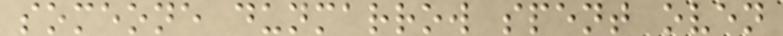someone dunmarrow spent oven
